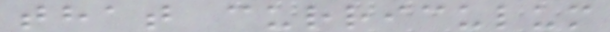that curriculum
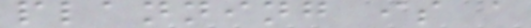planning is a
